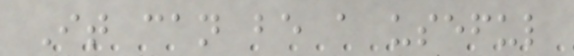It can be a useful
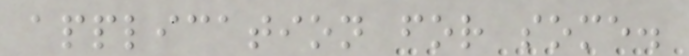application for some.
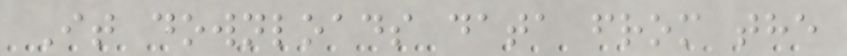It downloads data from the
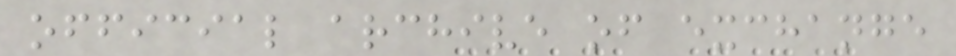official archive of exchange
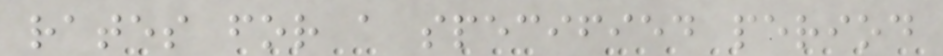rates for a specified period
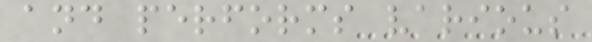and performs various
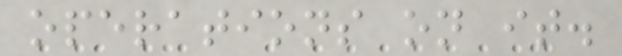operations on it.
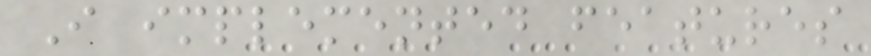I implemented features
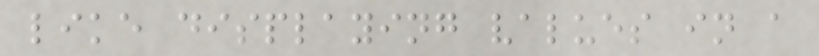like displaying values in a
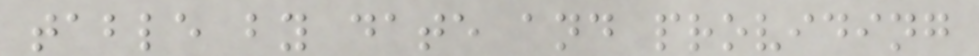table by date and providing
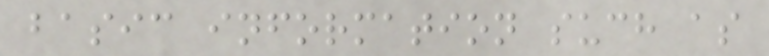basic information such as
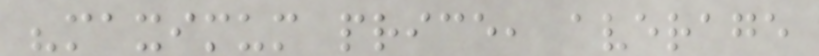"maximum price, average
